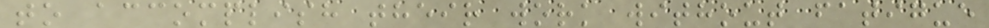to accomplish their work without fatigue
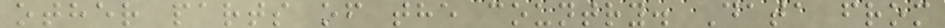other parts of the country. Data from
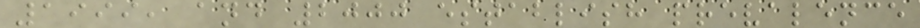1999, and 2000 establish prevalence
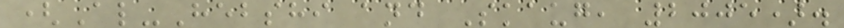(Al-Hebshi and Skaug, 2005).
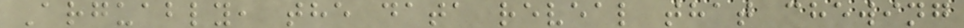Arguably, the data reveal that chewing
